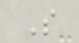S
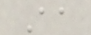Aa
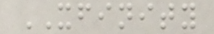XFINITY
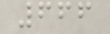666
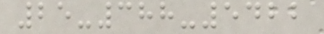25-388-5422
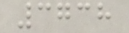3738
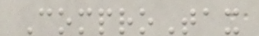ComproTax
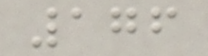176
